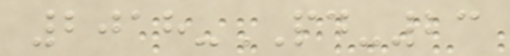2018-PD-23
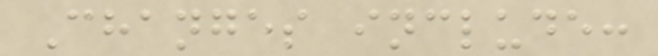Changes include:
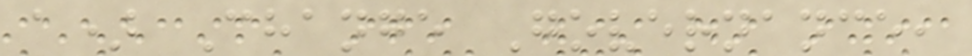a) Change Governance,
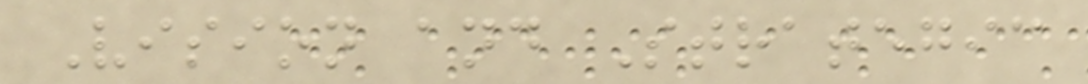Vision and Strategic
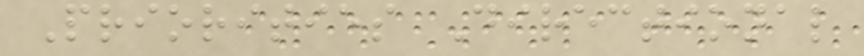Priorities Directional
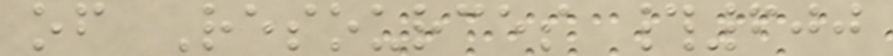of Resources #600
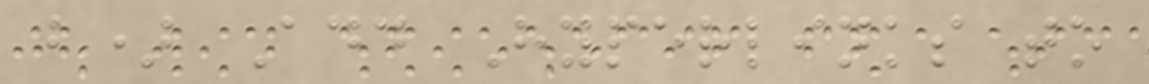b) Add Hyperlinks to
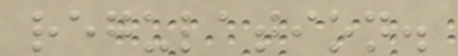regulation.
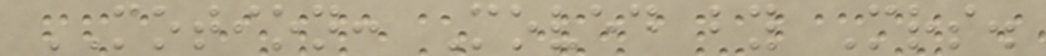MOTION: Moved by Mrs.
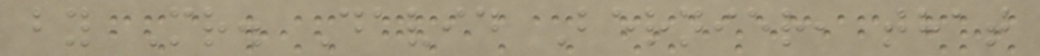by Mr. David Bernier, that
